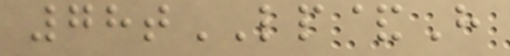78tLP&H
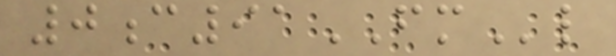0c91FMl
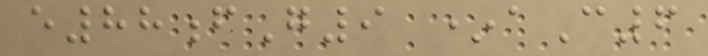e88fG9 *aC6
